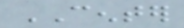CENTER
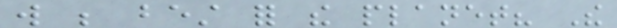will be best for the planet? The
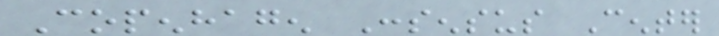Copenhagen Consensus Center
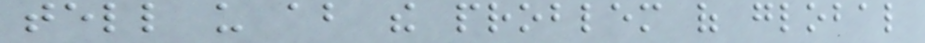tell us about the problem of global
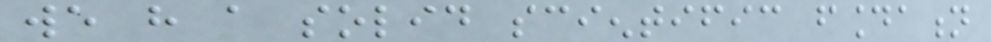we have a solid scientific foundation
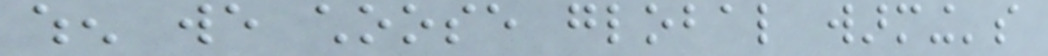when we choose global warming's
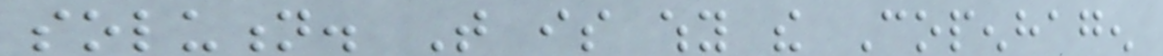solution. That is why the Copenhagen
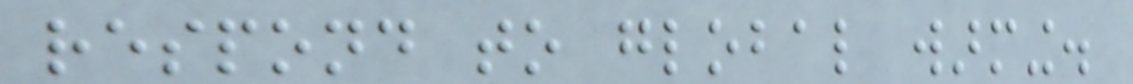respond to global warming.
